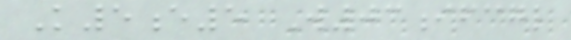K5e5 W03ifcgl
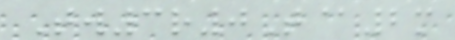Tw3r0T@2m
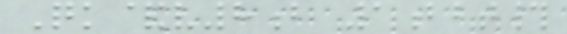Qk&v8b 1bbt#
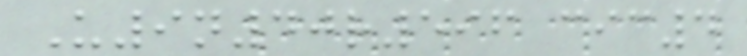U9n40r596 cic4
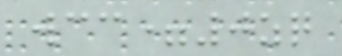wcc=0zq
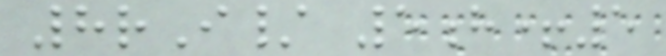8rI/ 5h+5
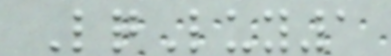LqLuy1
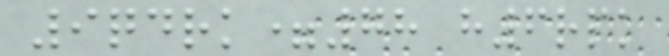9qdrk=78 h6rpk
